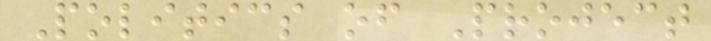Politics of Project
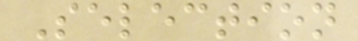Selection
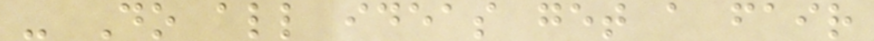- Do all ideas get a fair
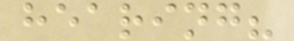hearing?
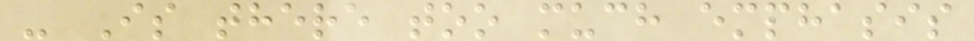- Is there too much emphasis
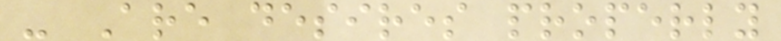- Are desires properly
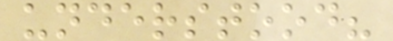understood?
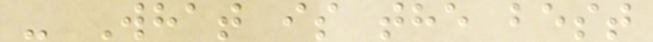- What is the best
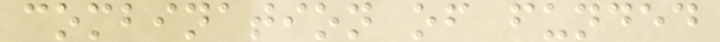combination of funded
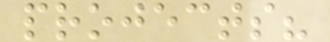projects?
